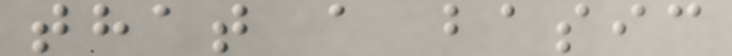that a basic
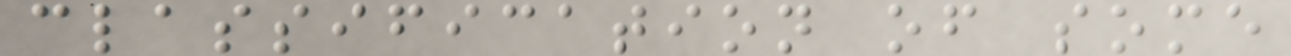classification of some
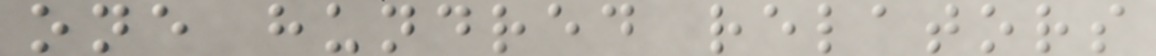one hundred relators
